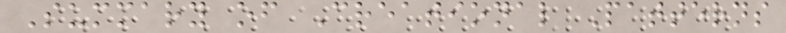Summary of Creational Patterns
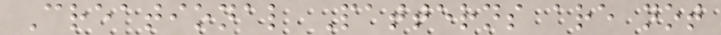Creational Patterns are not
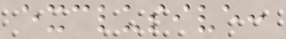exclusive:
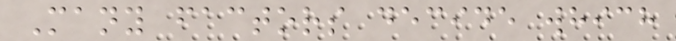Many factors decide which
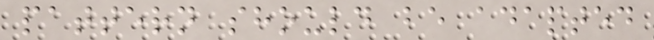pattern should be adapted
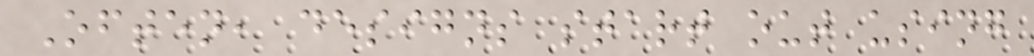Often, designs start out using
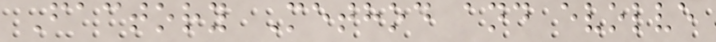Factory Method and evolve
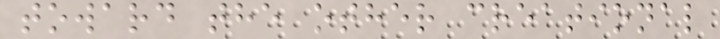toward the other creational
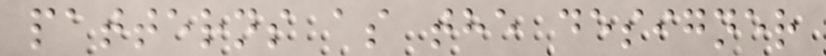patterns as the designer
